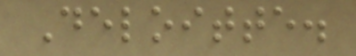Deloitte.
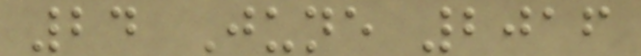24 June 2016
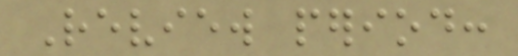Review period:
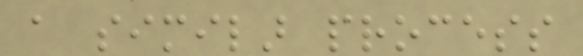a similar process
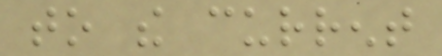to the current
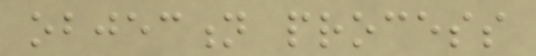objection process
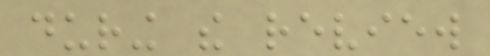during the review
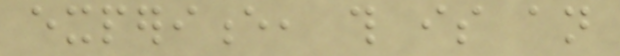experience, this is an
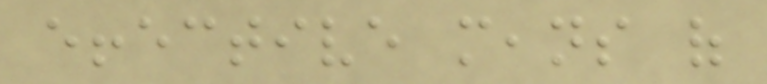effective means of
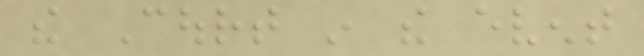the Court in the event
